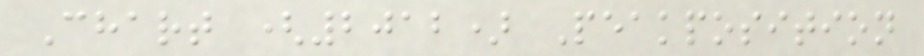Chart (2012) Peakposition
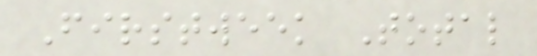Firstweek Total
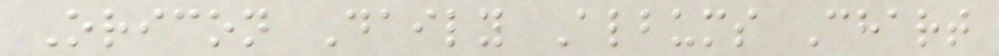Oricon Daily Albums Chart
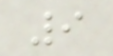9
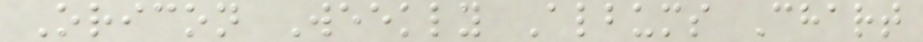Oricon Weekly Albums Chart
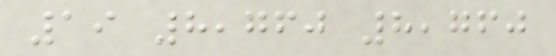19 8,760 8,760
